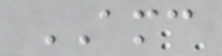AMC
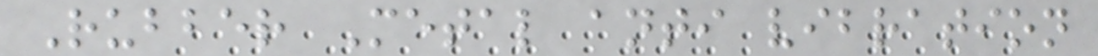Rubber Metal anti vibration
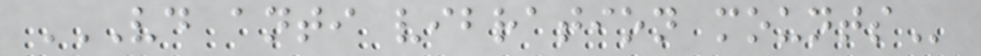VD ANTI VIBRATION MOUNTS
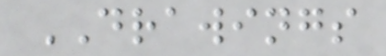DRAWINGS
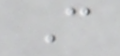C
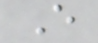E
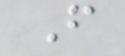F
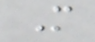M
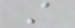A
